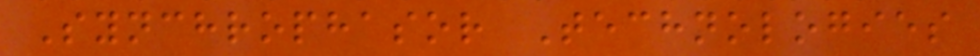Synchrophasor Technologies
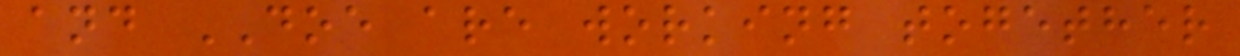and DOE are working together
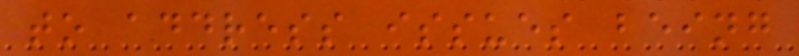to address issues being
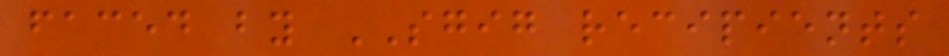faced by SGIG recipients
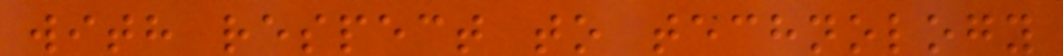with respect to technology
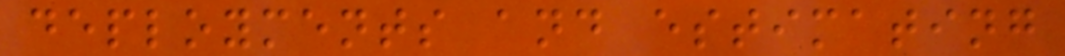deployments and estimating
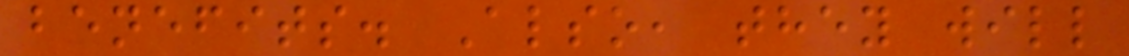benefits. Also, they will
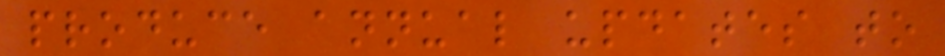produce annual updates to
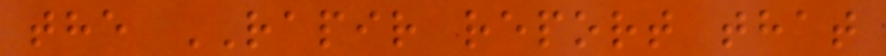the RAPIR report that
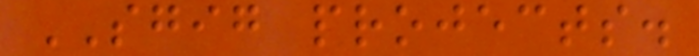SGIG projects.
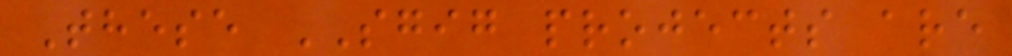These SGIG projects are
